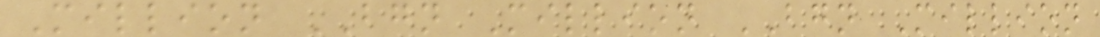Million BGN Million BGN Million
